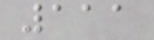111
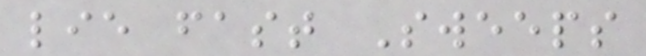lie fast Sweeps
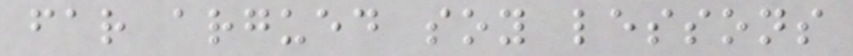far argued soy lessons
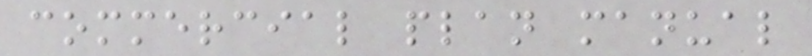commercial plan manual
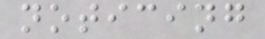noticing
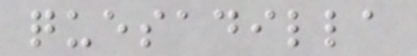quesadilla
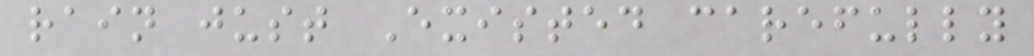rain just Existed carefully
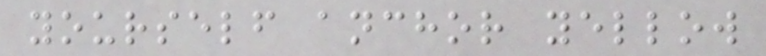yourself anchor yellow
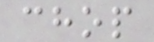chop
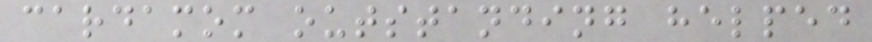cardamom outstanding helped
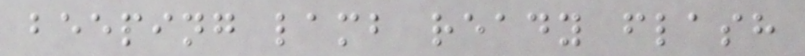beeping lamb ready flash
